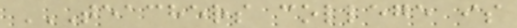TEACHERS COLLEGE IS
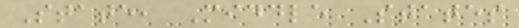State, Middle States
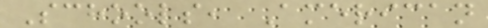Schools, American
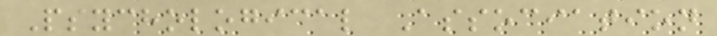Psychological Association
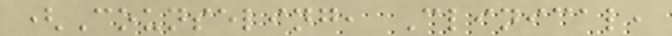(Counseling, Clinical,
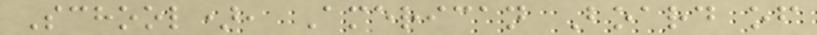School), American Board of
